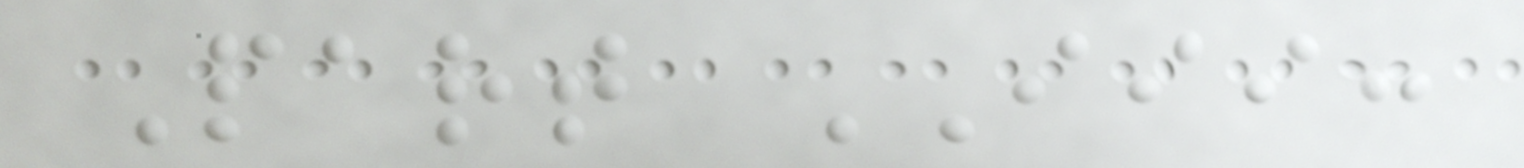Part III:
